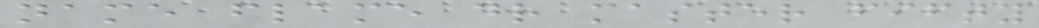name flame dr master fifty
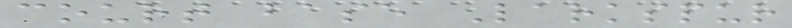court base Larkspur
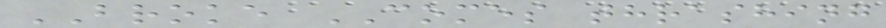BROKE COMES thrashing
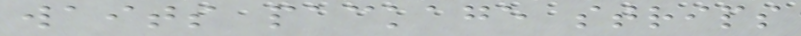waits package strips
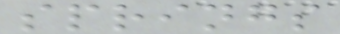springs
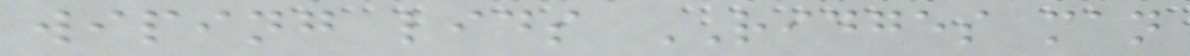wiping lids RIDGES man
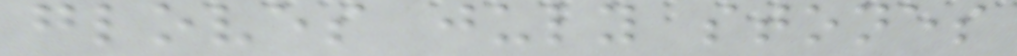gloves july stones
